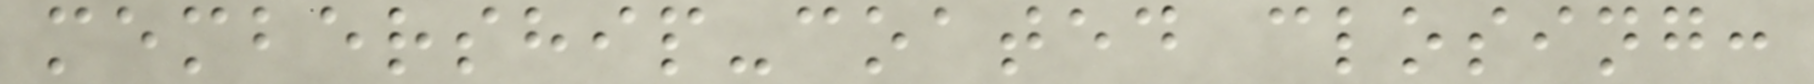membership-coated closing:
